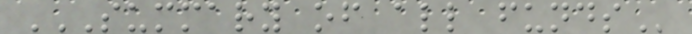SUMMARY OF ALL FUNDS
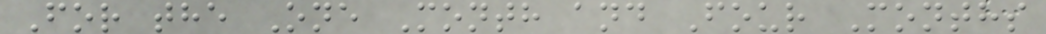For the One Month and Four Months
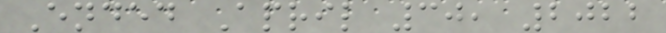Ended April 30, 2022
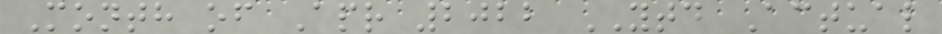Month of Apr 2022 YTD Actual
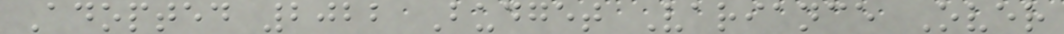Adopted 2022 Budget Variance Over
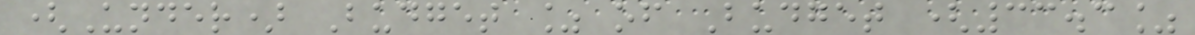(Under) Budget % of Budget (33.3%
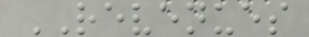REVENUES
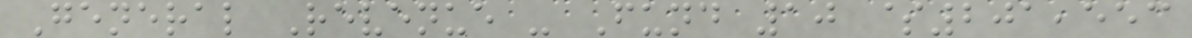General Revenue - Fund 10 $201,553
